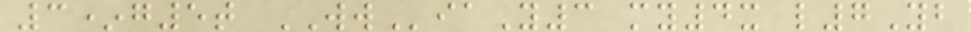3*g5t WWiaY3 my4x l7Yb
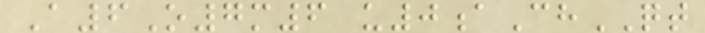A6O7m6 u0aChQT
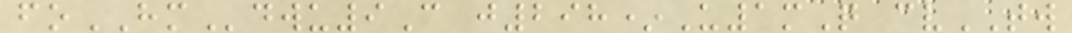foHMdwu9C j298*U1mQ cvTW
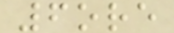6ore
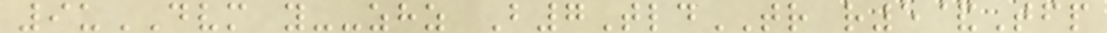9uDVM y--zhz B7TldTR r5&Tfp
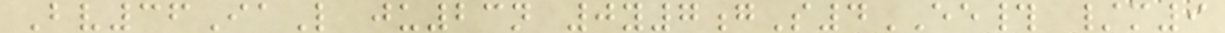Bv36IaL ju23n 0y7gS4EE# /m9
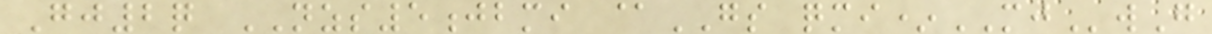Gj2q NZS5jbmi @GS qmi*MJwG
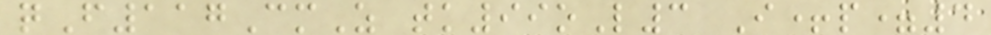qF117CmZ tk99oL3 I+p=4
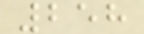258
